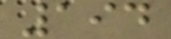194
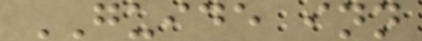GUIDE inn
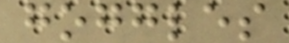goggles
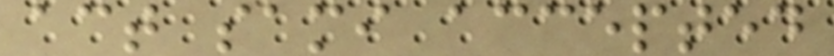act sami accepted
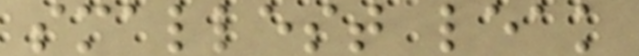smallest leak
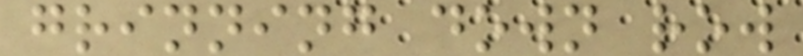grinning down row
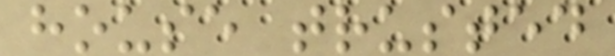house trusted
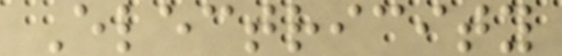Electricity
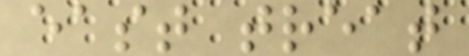east treat
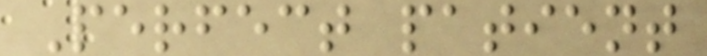Perfect patient
